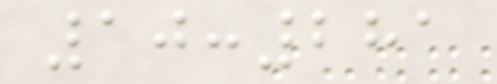10:281
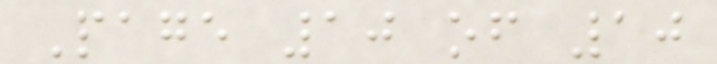Page 10 of 10
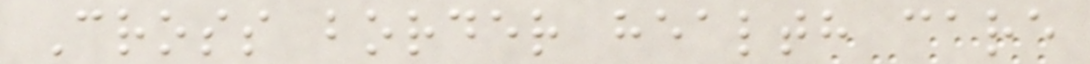Cross border health care
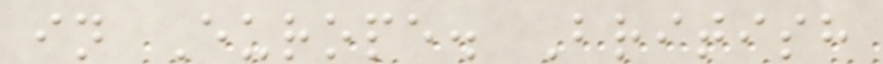in Europe. British
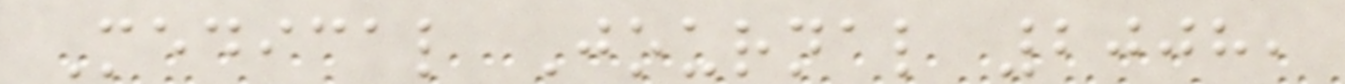Medical Journal 2008,
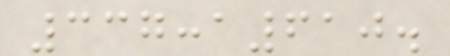337:a610.
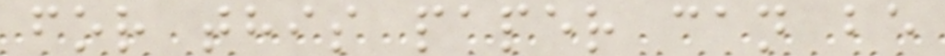for this paper can be
